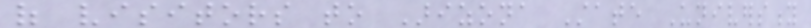of visitors to Arizona State University
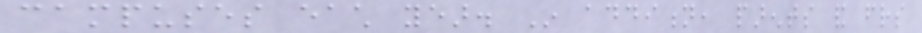campuses each year. In addition, parents and friends
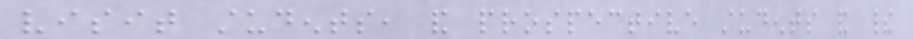visit students, and prospective students and their
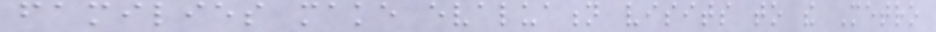families make evaluation visits to the Metro
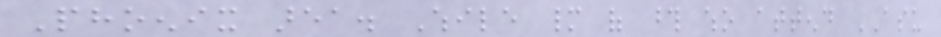Phoenix area. While many of those who attend ASU
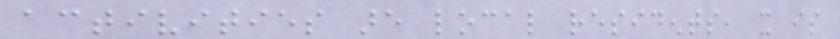activities are local residents, it is
